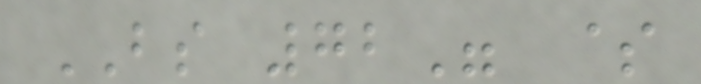BS 72" $
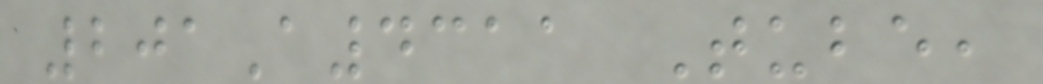201A4311 Tube,
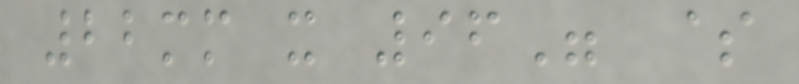22mm x 96" $
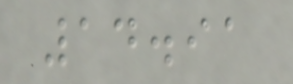14.91
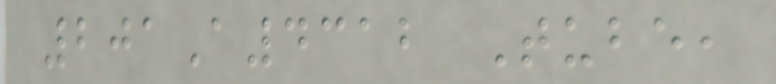201A4312 Tube,
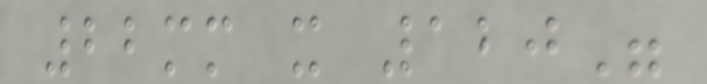22mm x 120"
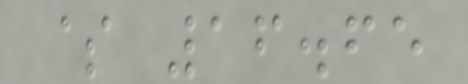$ 16.65
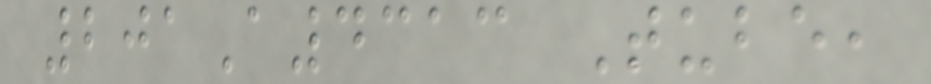201A4313 Tube,
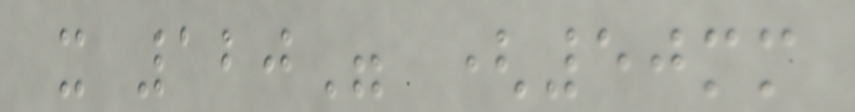x 120" (50mm
